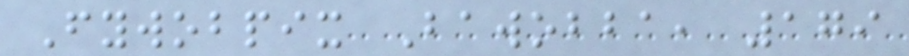Fywobpix Bawobba, 179
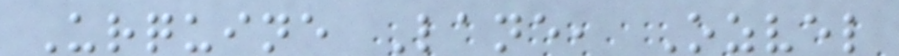Urquine Lane, Ozvel
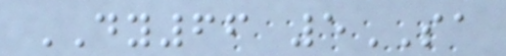DY66 5SA
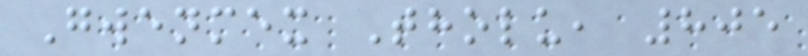Gwenmex Tholu, 805
